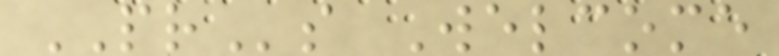PRs Welcome
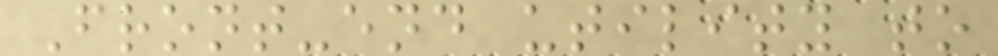Front-end utility to
